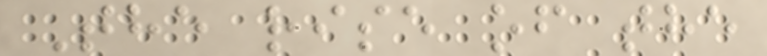The rise of the
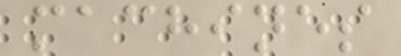machines
